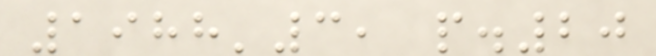1988'3, p.20
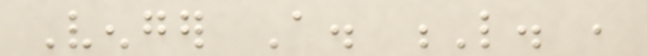Venger A. L. ,
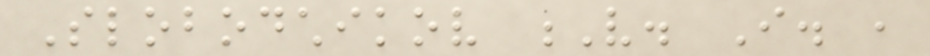Slobodchikov V. I. ,
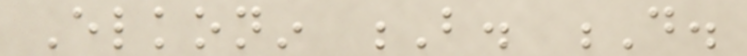Elkonin B. D.
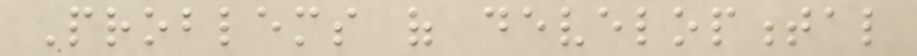Problems of developmental
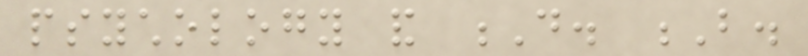psychology and D. B.
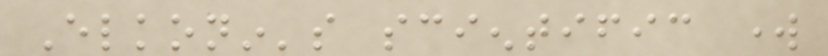Elkonin's scientific work
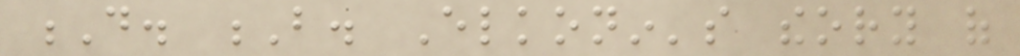D. B. Elkonin's theory of
